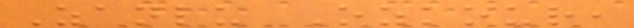Zanlu Ozkour,
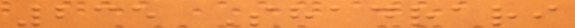235 Shadrari
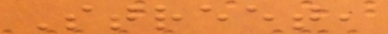Street,
